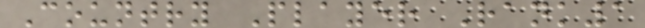Country Player Rank1
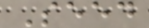Seed
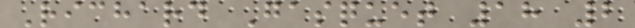Richard Gasquet 18 2
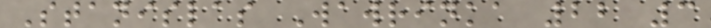Stanislas Wawrinka 22 3
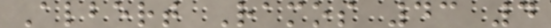Albert Ramos 43 4
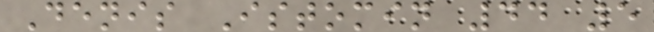Denis Istomin 44 5
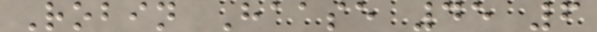Robin Haase 45 6
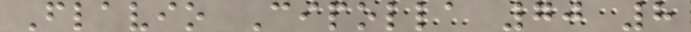Flavio Cipolla 70 8
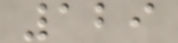129
